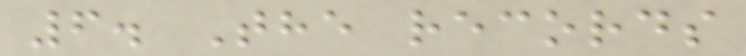6. The records
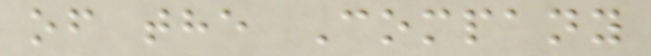of the Company
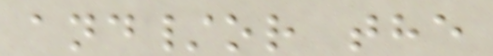and/or the
